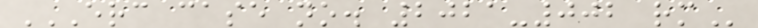ERC CASE NO. 2021-002 RM
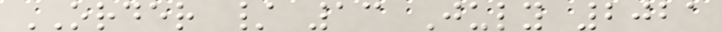ORDER / 13 July 2021
